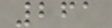261
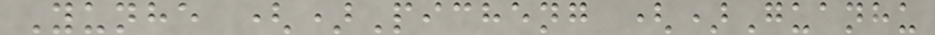Yunhe ()Picheng ()Guanhu
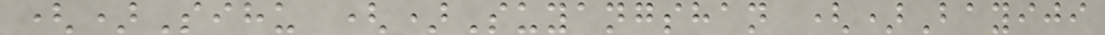()Sihu ()Suyangshan ()Bayiji
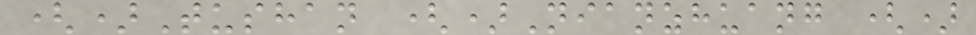()Tushan ()Nianzhuang ()
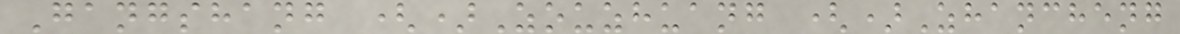Gangshang ()Zouzhuang ()Zhancheng
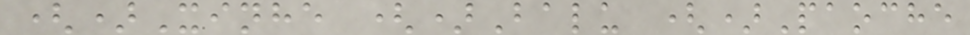()Xinhe ()Balu ()Paoche
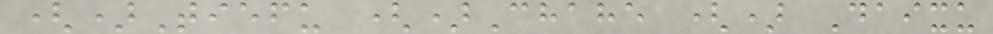()Tiefu ()Chahe () Daixu
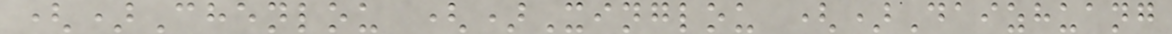()Chenlou ()Xinglou ()Daizhuang
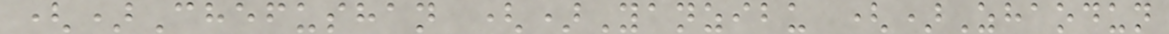()Chefushan ()Yanzibu ()Zhaodun
